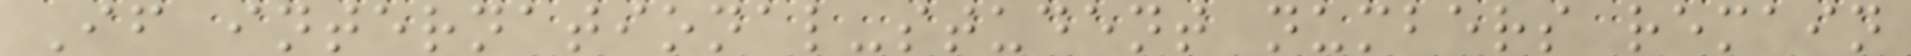If international-student numbers remain
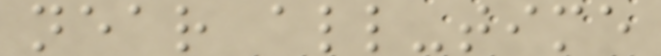near all-time
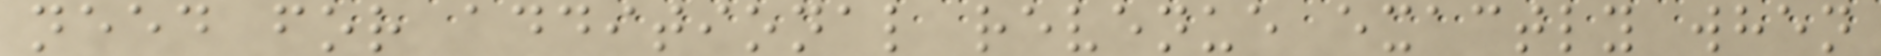need for additional revenue exactly when
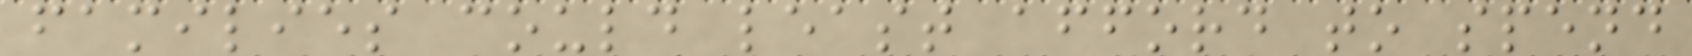families could least afford to spend
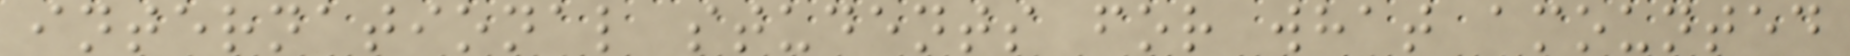international students for what amounted
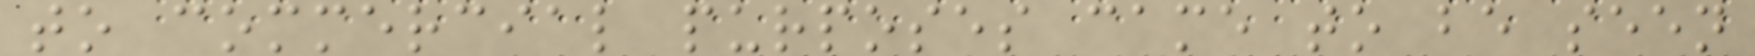to commercial purposes came to be seen
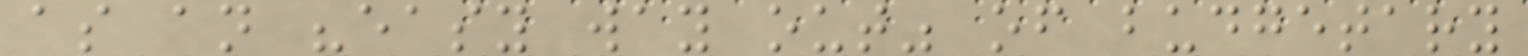as an "easy way out" of budgetary
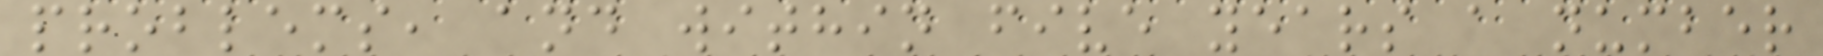problems, and within five years a number
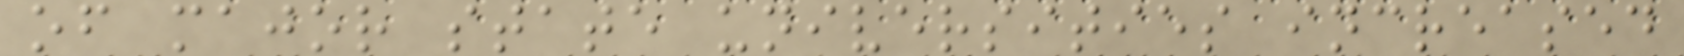of major state universities increased
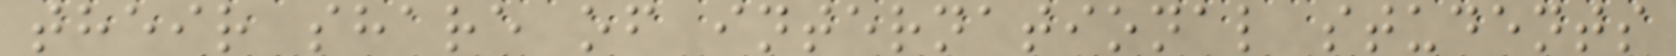their share of international students
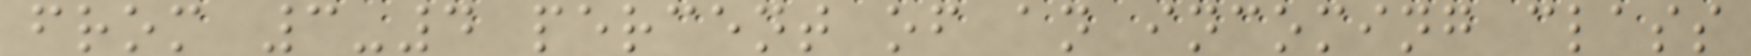from 3-4 percent of an incoming class
